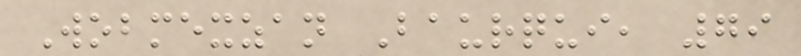Wobmexzan Baurqui, 79
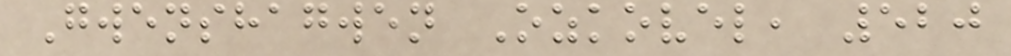Gwenshagwen Ozkovel, 520
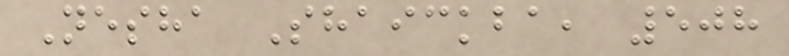Nesha Shaickba, 508
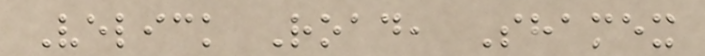Velick Road, Shamex
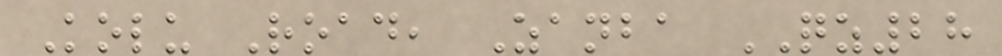Kolu Road, Zanba QZ28
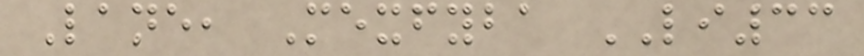Lane, Mexfyba LI33
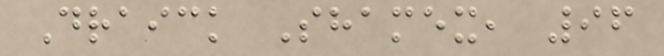Draick Shamex, 96
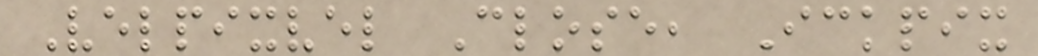Velpixvel Close, Ickpix
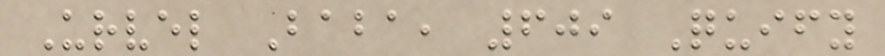Urvel Baba, 609 Quify
